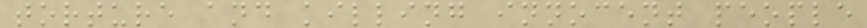torture and killing innocent people
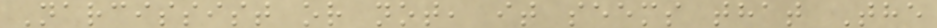Narcissist or not, it seems that The
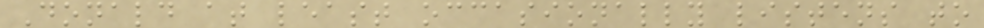Donald at least occasionally listens to
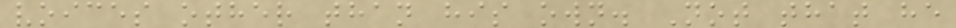voices other than his own. Not that he
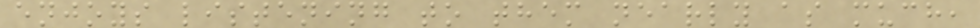enjoys listening to them nearly as much,
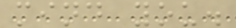mind you.
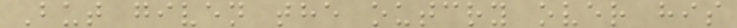But given the outcry over his
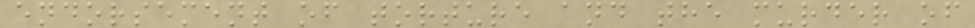endorsement of torture and the murder of
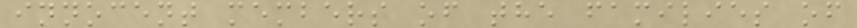innocent members of the families of
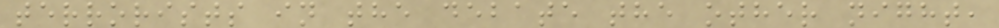terrorists in the debate the other night,
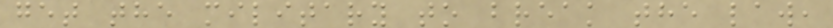get the military to break the law,
